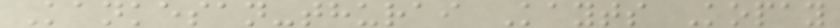Kankesan-thurai Kayts Kopay
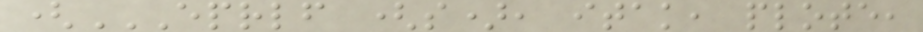(EPRLF (S), ITAK, PLOTE,
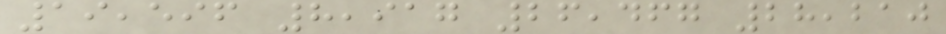19,596 8,917 26,467 28,210
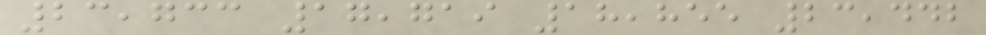23,733 17,719 18,855 23,442
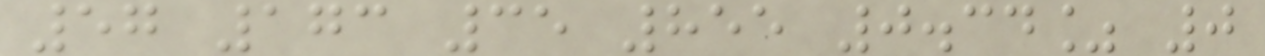57 173 35 855 0.34% 0
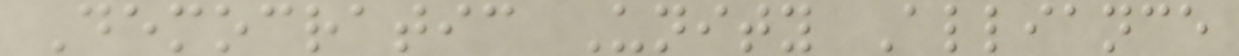Democratic Unity Alliance
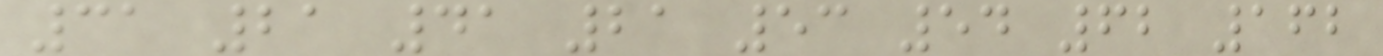31 21 41 21 53 54 62 162
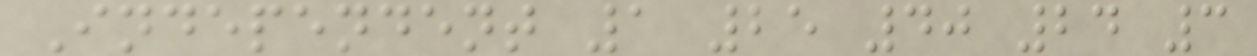Independent 1 25 40 24 3
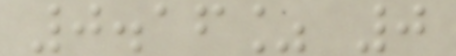0.16% 0
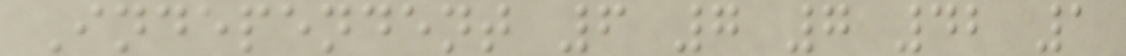Independent 6 7 7 42 1
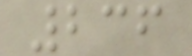236
